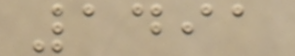1491
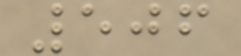506
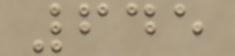645
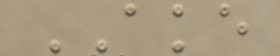AKE
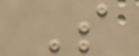S
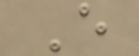E
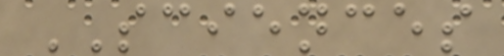SCIENCES
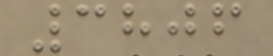3806
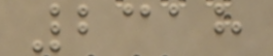2318
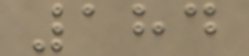184
